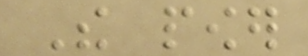The power
